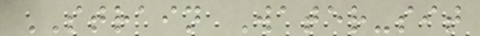STRAIN Water-sit
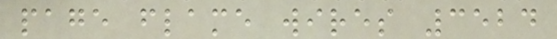page flame wires 3524
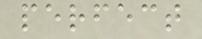perfect
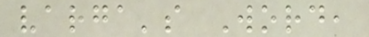varga's Word,
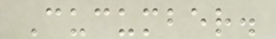Cucumber.
